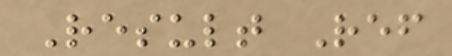Result Ref
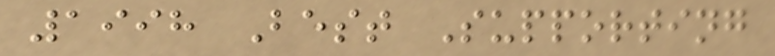1998 Best Supporting
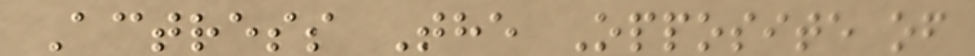Actress The Opposite of
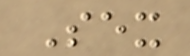Sex
